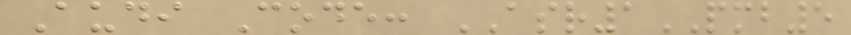Audi Code: ASR1PMB5
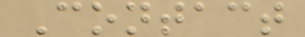Contact
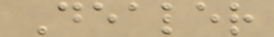Dealer
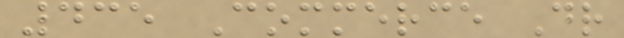435 Commerce Dr
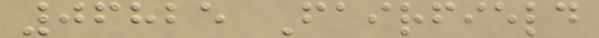06825 Fairfield
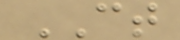CT
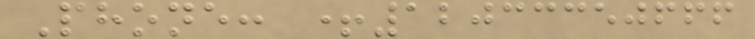Phone: +12033350666
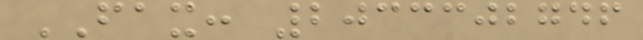FAX: 2033302746
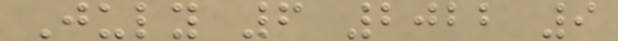July 6 2022 9
